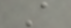A
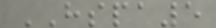HSPA5
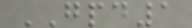GPD1
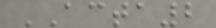ACTA2
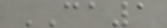CA1
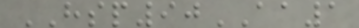HSP90AA1
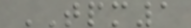TPM1
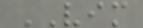VIM
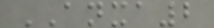ANXA2
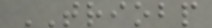TRIOBP
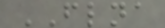FLNA
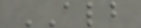ALB
